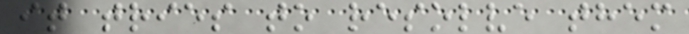it tries to resolve them
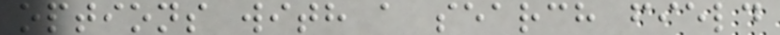options with a search field
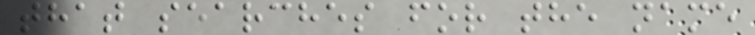that searches for the name
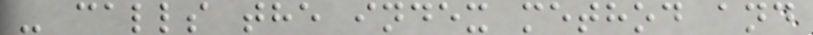- calls the index method and
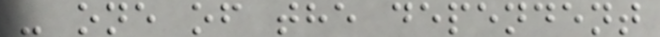- one of the dependent
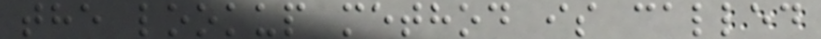the lookup method is called
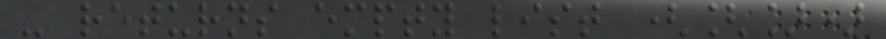- returns empty list ([])
